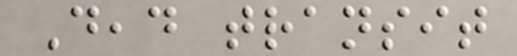Dead transit
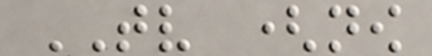TV (now
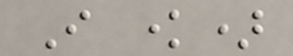I know)
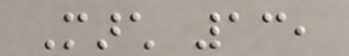March 13,
